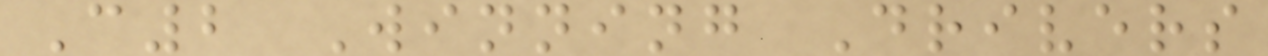C2 Winning Drivers
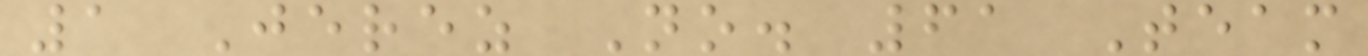1 Jerez No. 61 Team
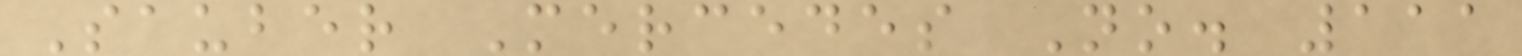Sauber Mercedes No. 111
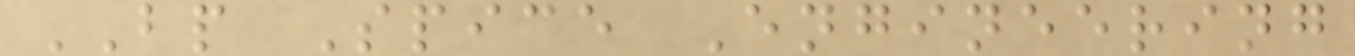BP Spice Engineering
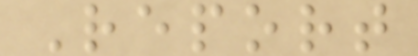Report
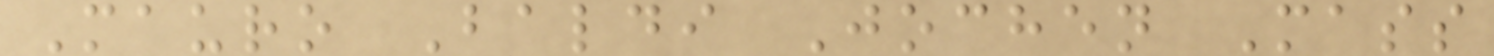Mauro Baldi Jochen Mass
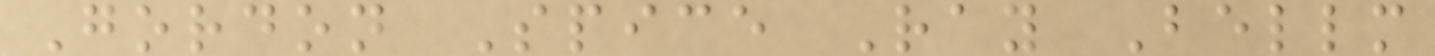Gordon Spice Ray Bellm
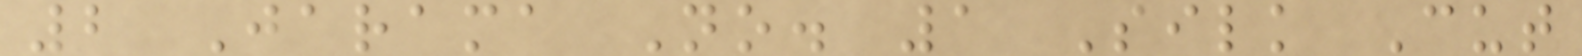2 Jarama No. 1 Silk Cut
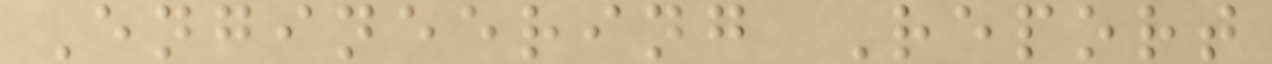Engineering Report
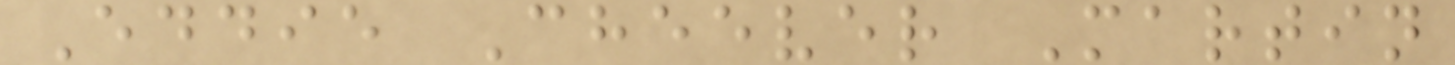Eddie Cheever Martin
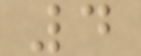4
